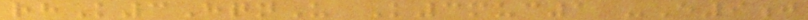rhK3HqnU K3muc1 -E9j
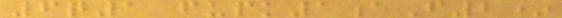6q1 fupk1aF2*
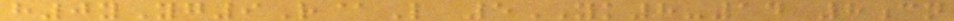h0yYg9R@L 5YK8-14 8cn
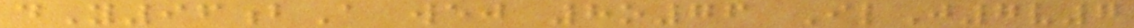dY96bA wej 8o76 IlJ7v7
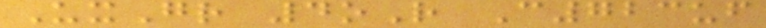UxGr 4oR C723uf
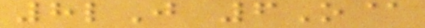8lJ 6O@
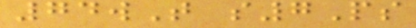74wT s7Ps
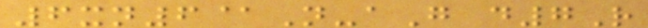6xn6@N-aG d7R
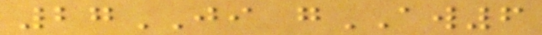27JI gAW6
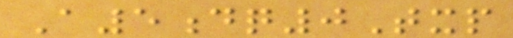A5dq0Txp
